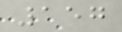157
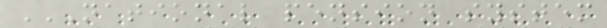NATIONAL PENSION SYSTEM
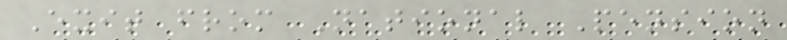Exit from National Pension
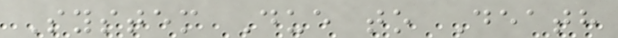System Due to Death
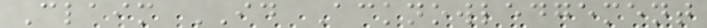Claim ID Acknowledgement
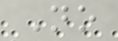No
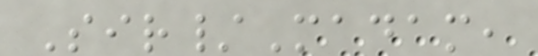Sir/Madam,
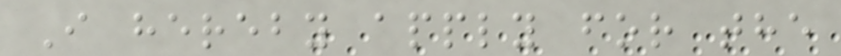I hereby apply for the
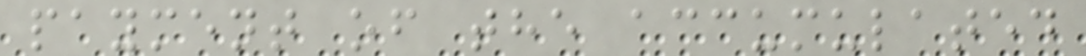payment of the accumulated
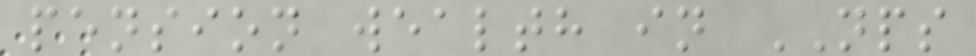pension wealth in NPS
